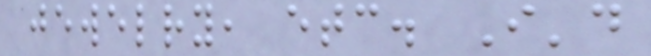jewelry, etc. I'd
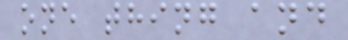one thing and
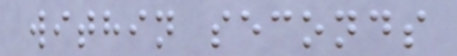within seconds
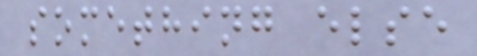something else
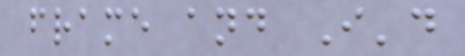frame and I'd
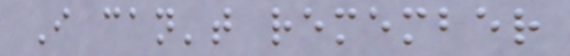I can't remember
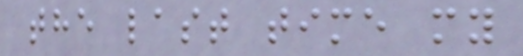the last time my
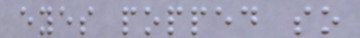eyes popped so
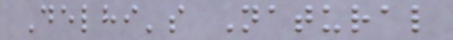Delhi's Natural
